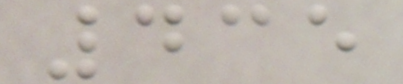435
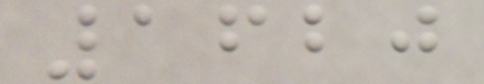1620
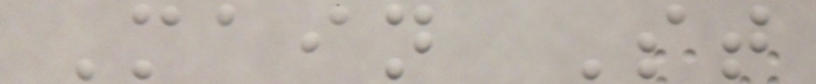Main St
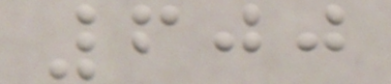600
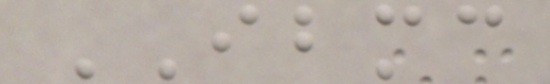IBMC
